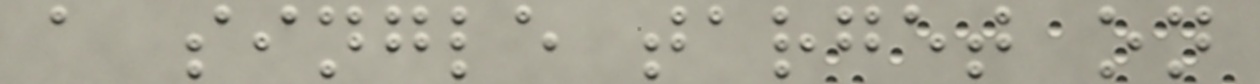a single target on
